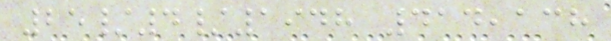25/4/1948 414,138
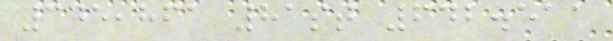345,861 81st 642.511
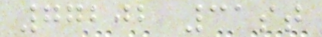77202 31st
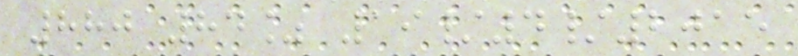880 84% 19/4/2015
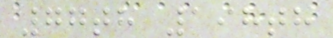77th 198th
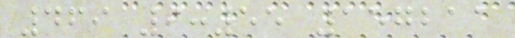469 9:55 157211
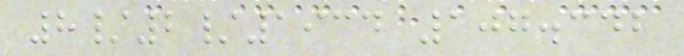8/2/1934 107.342
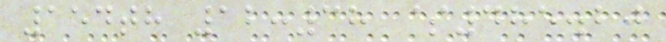154th 12:38 $485.20
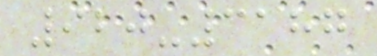920-3187
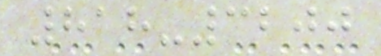818-3200
